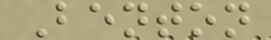Benton
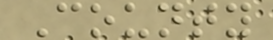County
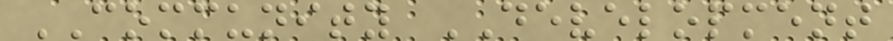COMMUNITY DEVELOPMENT
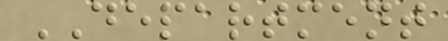DEPARTMENT
